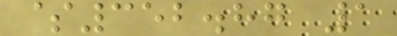$352.87 1
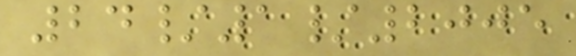24/1/2005
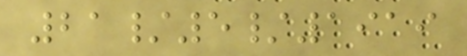21/5/1919
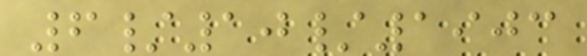6/10/1903
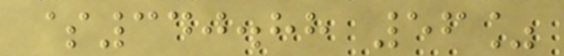$340.88 56%
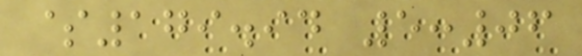$179.94 5:06
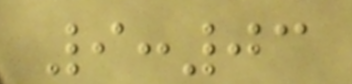9:03
